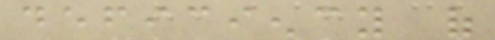deficiency of
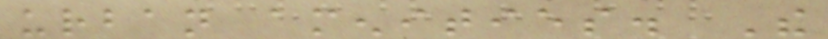urban amenities. The
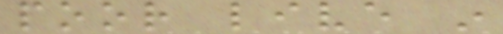poor live in
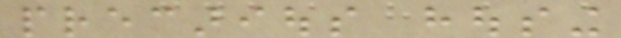precarious housing
